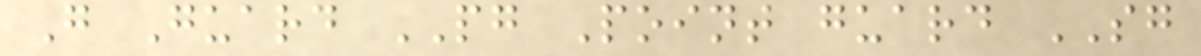G Guard PG Point guard SG
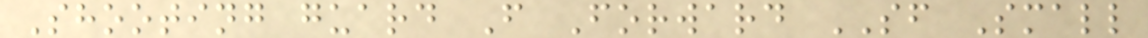Shooting guard F Forward SF Small
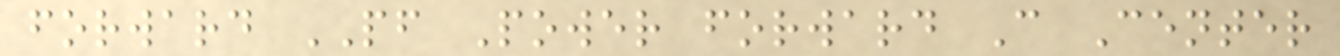forward PF Power forward C Center
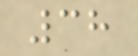38
